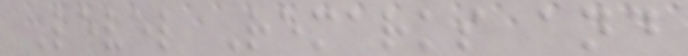Level Remarks and
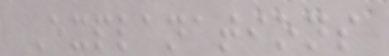Explanations
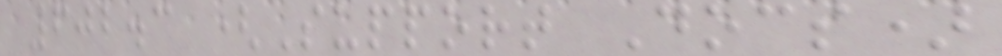602.3 (Support Docs)
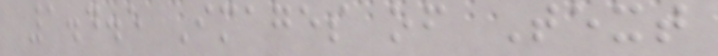1.4.5 Images of Text
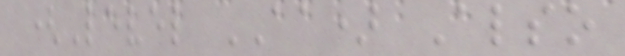(Level AA) Also
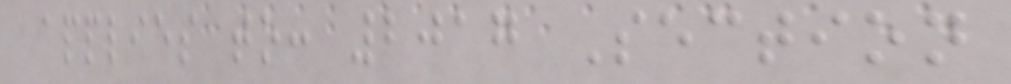applies to: 2017 Section
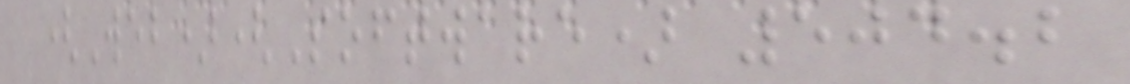(Web)(Software) 504.2
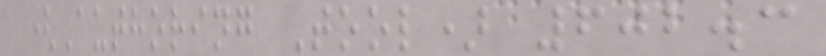(Authoring Tool) 602.3
